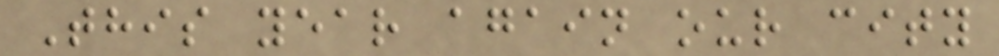This year again our city
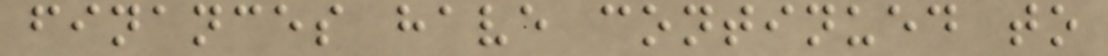finances have continued to
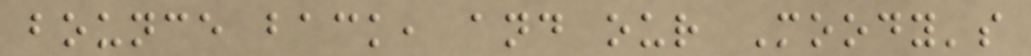bounce back, and our Moody's
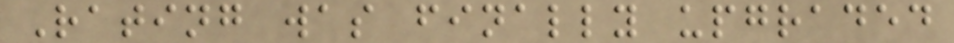Rating was finally upgraded
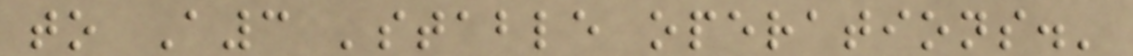to A3 'stable operations.'
